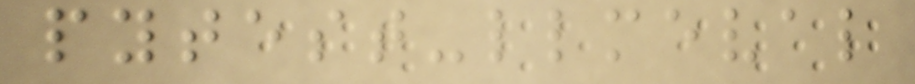pytest-llmeval
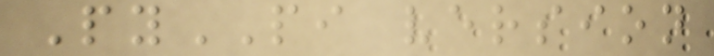PyPI version
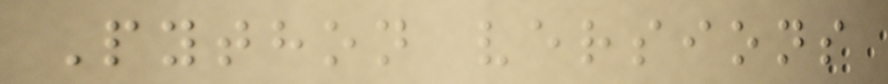Python versions
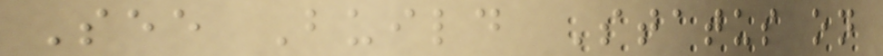See Build Status on
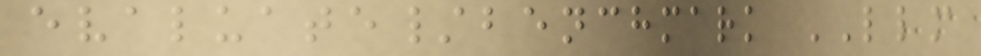evaluate/benchmark LLM
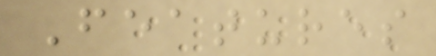Features
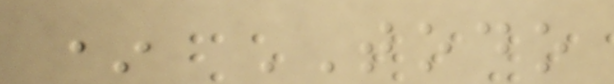* TODO
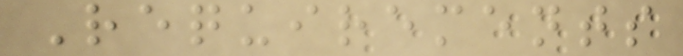Requirements
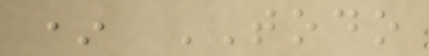* TODO
